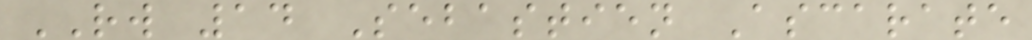RW 14 Sebastien Ascarate
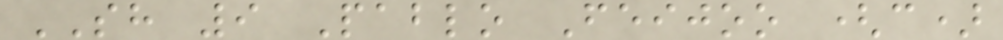SH 9 Pablo Feijoo (c)
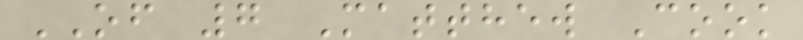OF 7 Matthew Cook
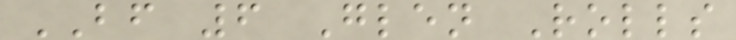BF 6 Glen Rolls
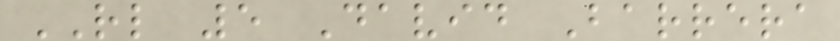RL 5 David Barrera
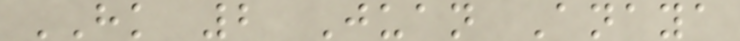HK 2 Juan Anaya
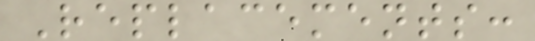Replacements:
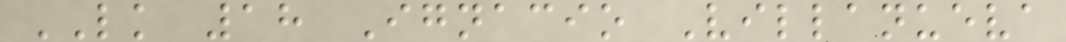LK 18 Ignacio Villanueva
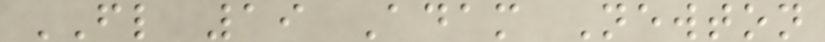FL 19 Adam Newton
